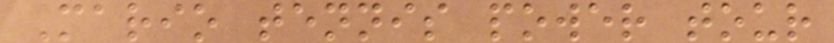Mario tennis power tour
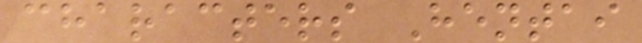characters Hentai
